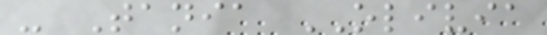- Tania OLIVIA
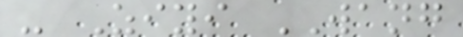- Ziyi WANG
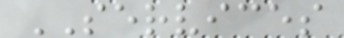SERVICES
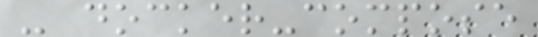- docker-compose
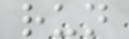run
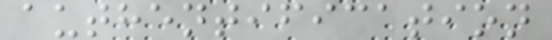authentification
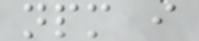npm i
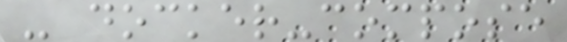- docker-compose
